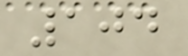104
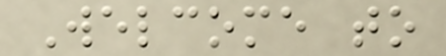Welcome to
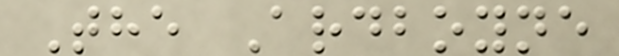The Ardboyne
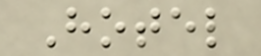Hotel
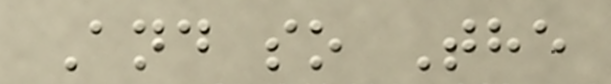And so The
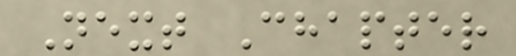Next Chapter
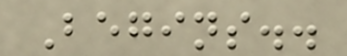Begins..
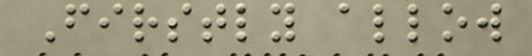Firstly allow
